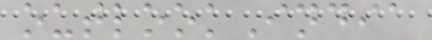outlookIndia
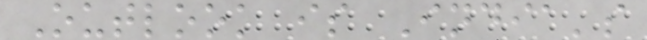Outlook is India's
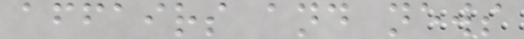affairs and news
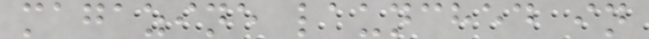magazine launched in
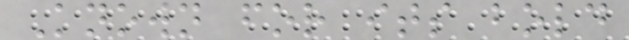Known for its bold
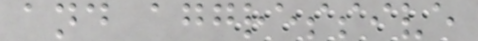and aggressive
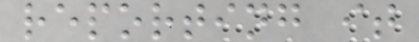reporting it
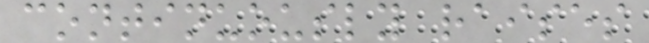continuously raises
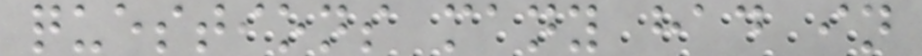questions many had in
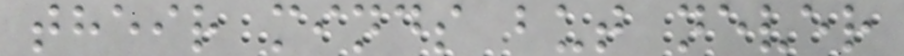their minds but never
